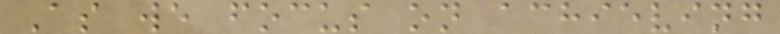As we focus on achieving
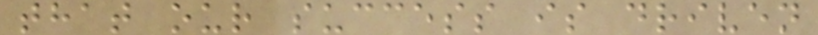that our success is driven
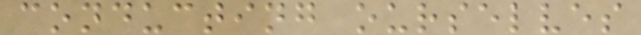conducting ourselves
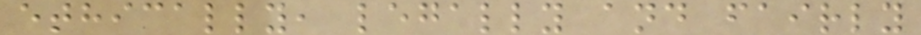ethically, legally and fairly
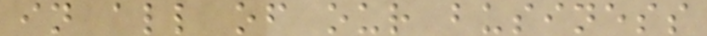in all of our business
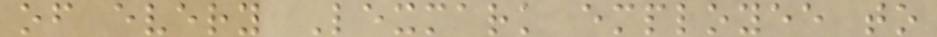of every Lexmark employee to
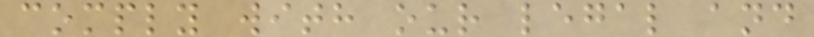comply with our legal and
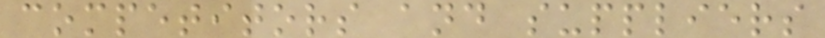competitors and suppliers
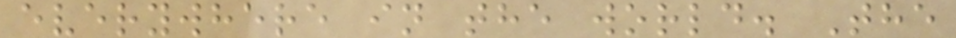everywhere in the world. The
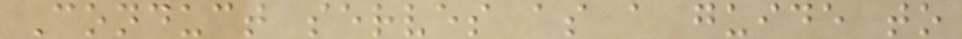Conduct serves as a guide to
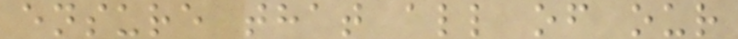ensure that all of our
